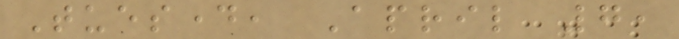Tuesday, April 7,
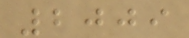2009
